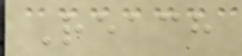Reach
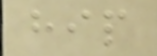hip
